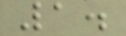1.
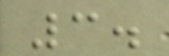3.
